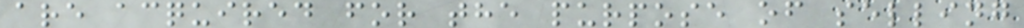are acquired for the purpose of selling
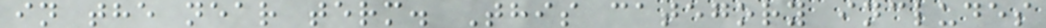in the near term. This category includes
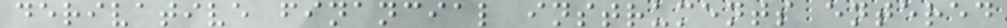derivative financial instruments entered
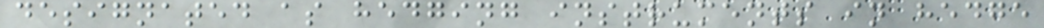designated as hedging instruments in hedge
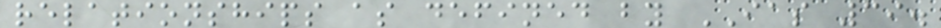relationships as defined by IAS 39.
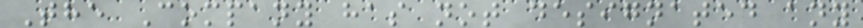The Company has not designated any
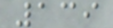139
